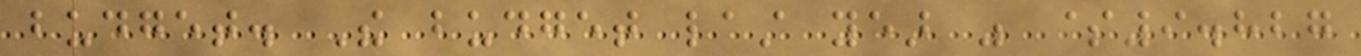budget. The budget last year was $9.827
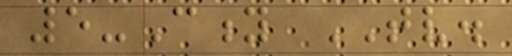5-City TV.
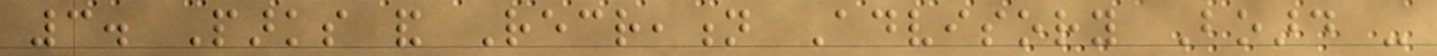3. Parks and Recreation Advisory Board -
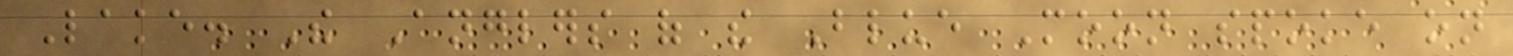Lake. The Anglers of the Blue Moon spoke on
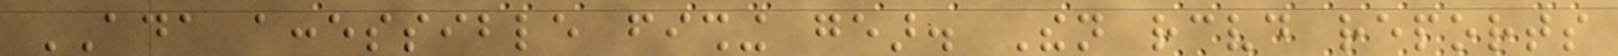ADA accessible fishing gear. Then received reports
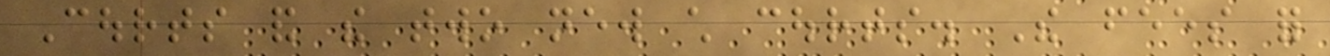Courts and the two new child courts. The fees for
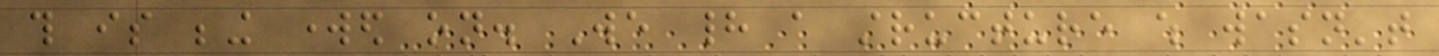this is being worked on. We had a structure which wasn't
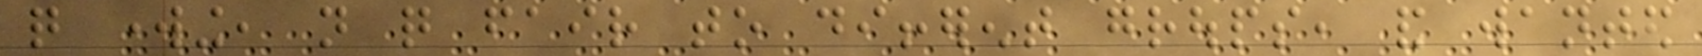quite working, not quite fair to different groups, and wanted
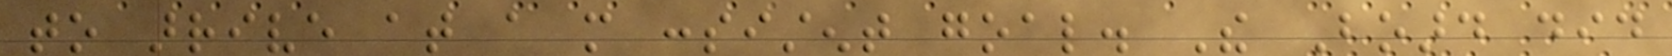to arrive at a more consistent goal. The Board did
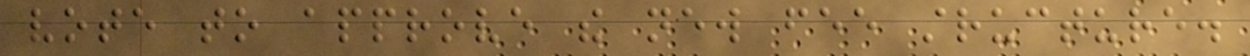vote to approve the new fee structure.
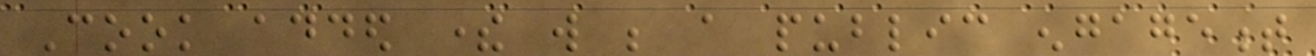Cook added there will be a public engagement
